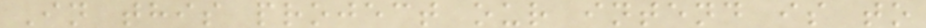In this project our intend is to
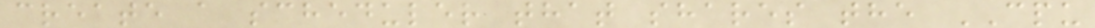create a scheduler that shares the CPU
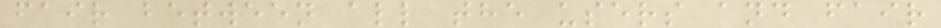fair between all the users and fair
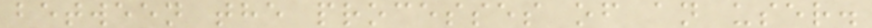between the processes of an user.
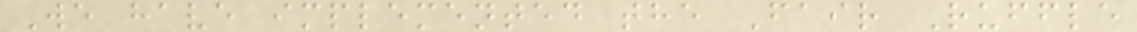We have implemented the Fair Ruffle
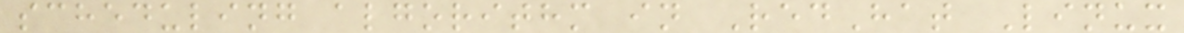scheduling algorithm in RedHat Linux
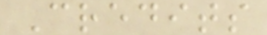Credits
